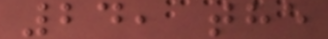24, the
